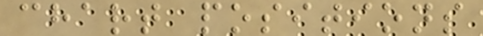chart positions
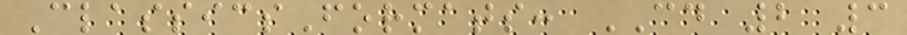ClassicsFormats: CD 2 3
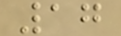17
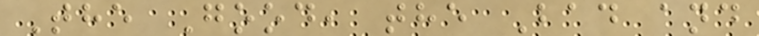The Good, the Bad and
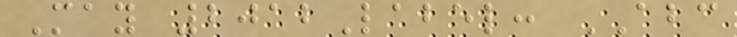May 2012Label: ABC
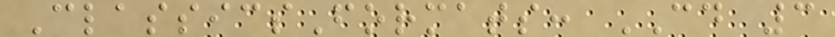ClassicsFormats: CD 3
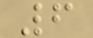6
